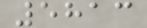5813
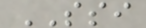SSI
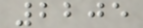2205
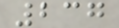237
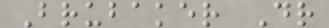Brubaker Dr
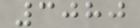3080
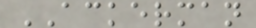ACKERMAN
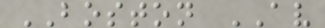BOSTON AV
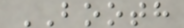BOOTH
